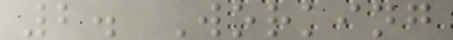2. Working
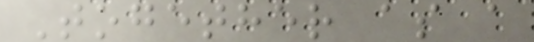Together as a
